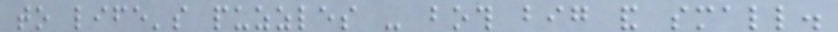to life's puzzles - both big and small.
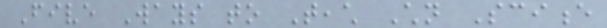Five Ways to Teach Children Science
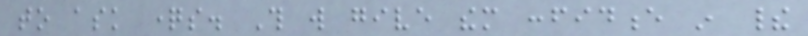to ask questions. This will give them confidence in their
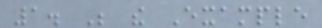1. Be the Example
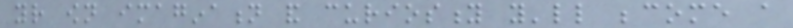your own imagination and curiosity you'll become a
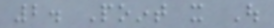2. Point it Out
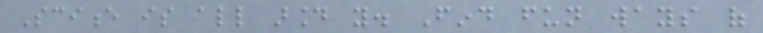Science is all around you. Find fun ways of
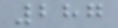287
